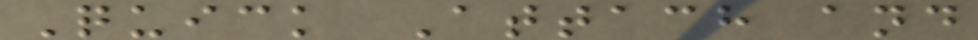Quick Attach and
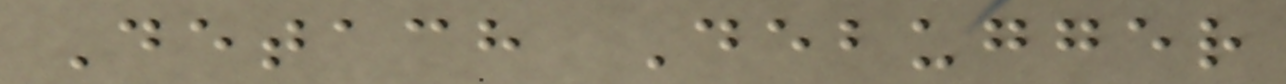Detach Debugger
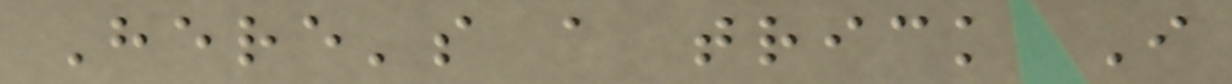Here's a trick I
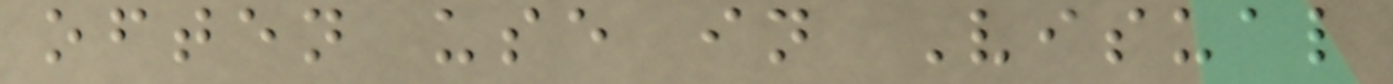often use in Visual
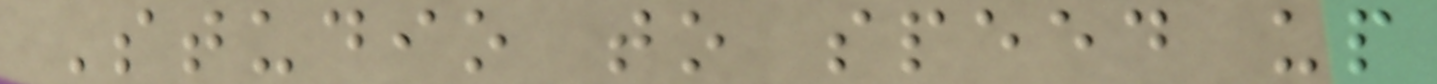Studio to speed up
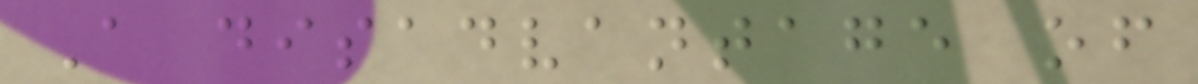A disadvantage of
